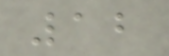12
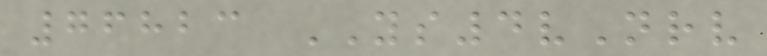76823 YS4vNrv
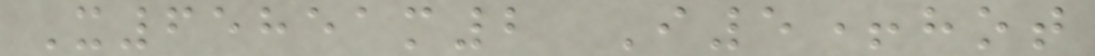X65851m2 I5+hot
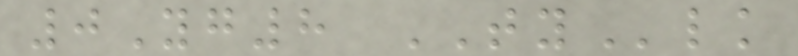0Yg8 TYlk
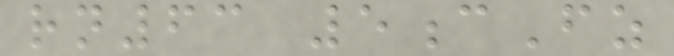rn63 5cFz
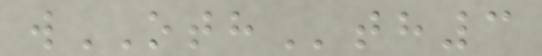wOTHth3
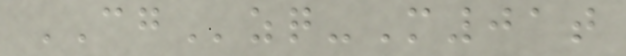CGzq-M01t
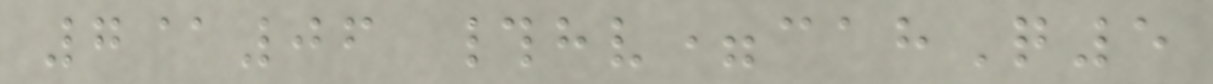7@06 #hv=cahQ5
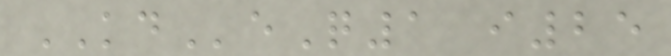KDeQ1 i25
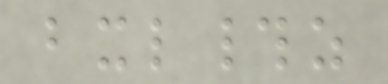bxl#z
